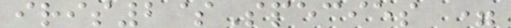iris2$Species =
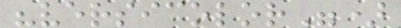"versicolor")
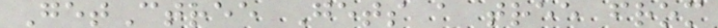GetCtree Gets a tree from
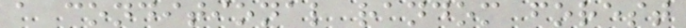a conditional random forest
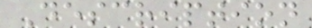Description
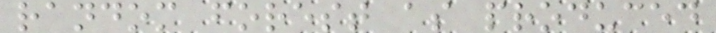random forest as produced
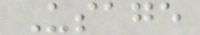Usage
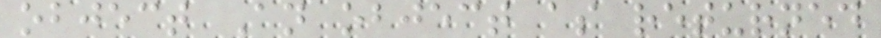object An object as returned
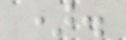).
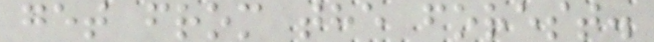get from the forest.
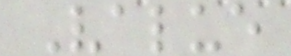Value
